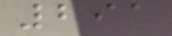291
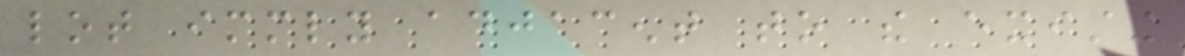lot immediately adjacent to the existing
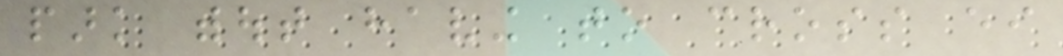park without having to cross either
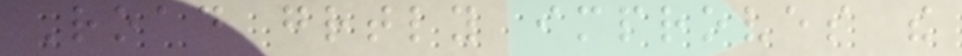Road greatly improves the
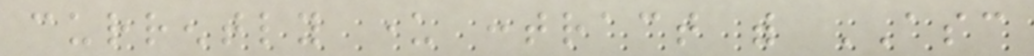currently under contract with ASC
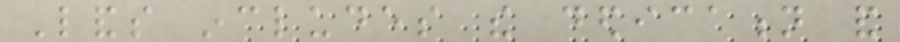Lands includes the dedication and
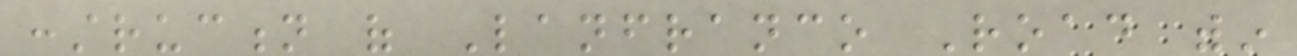construction of Lanfranco Road within
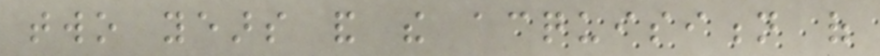two years and the acquisition of
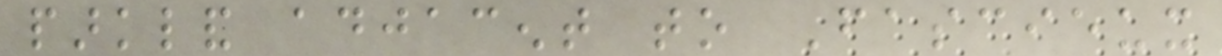parkland adjacent to Fascieux
